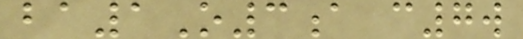ba1O3a c7w
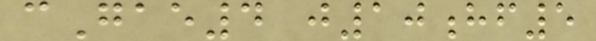cGae4 j10hf5
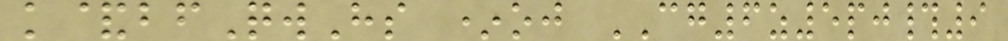k&bfQwHs *oj CG6z5pj#9
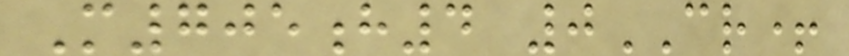M705h4 0CR+
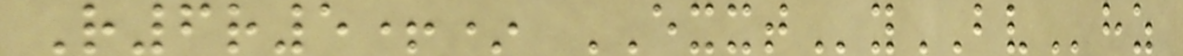R6r5+* EXXTyBVhz
